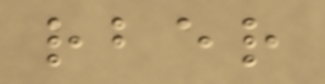rber
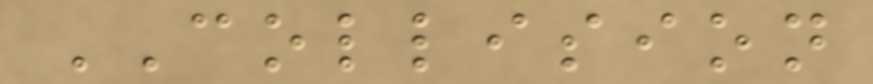COLLISION
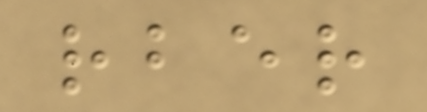rber
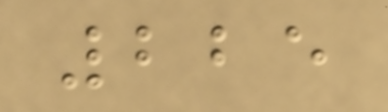225
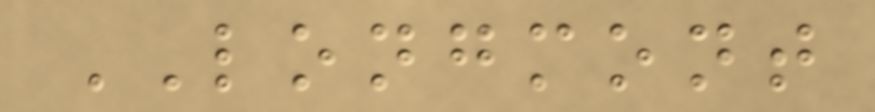LONGMONT
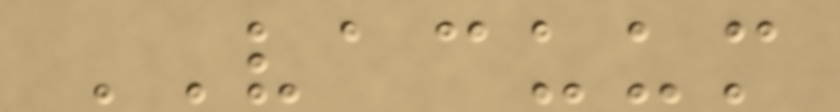VACUUM
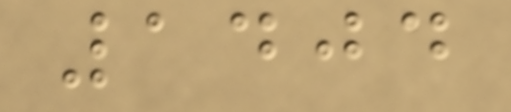1404
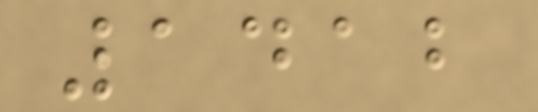1412
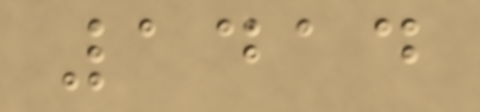1414
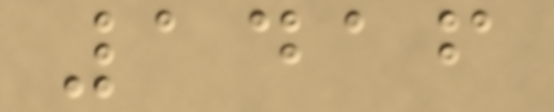1416
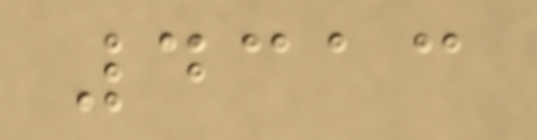4313
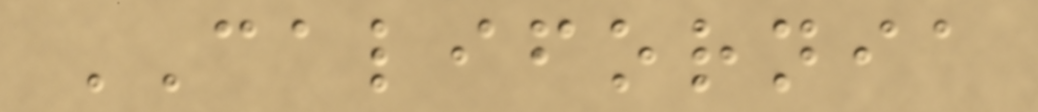CALIFORNIA
